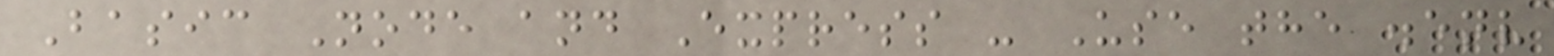Basic Node and Express - Use the .env
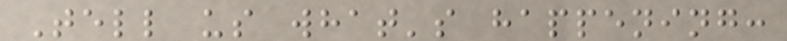Tell us what's happening:
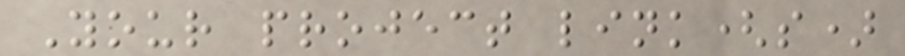Your project link(s)
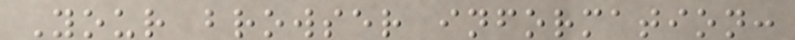Your browser information:
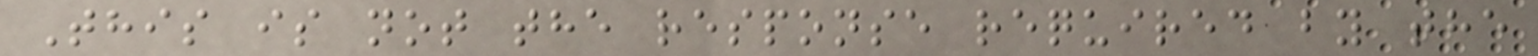This is not the response required by the
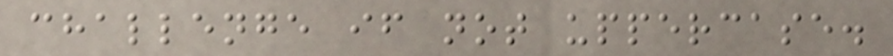challenge if not uppercase.
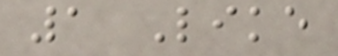1 Like
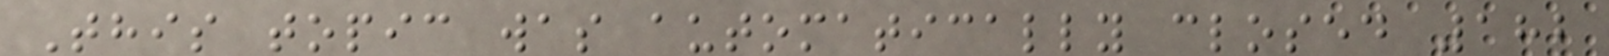This topic was automatically closed 182
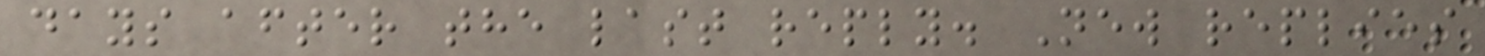days after the last reply. New replies
